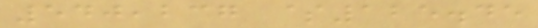540,237 $125.45
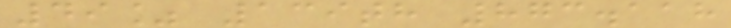49% 139th 873.118
